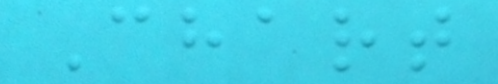Chart
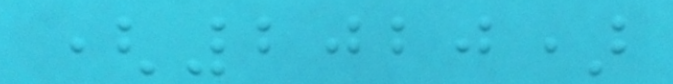(2020)
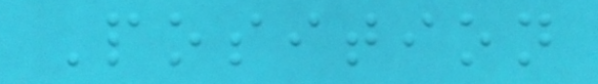Position
